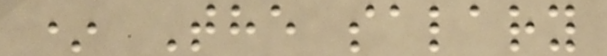* The salary
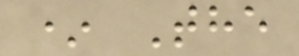* The
